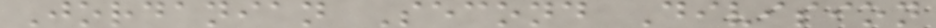Jordanian Second Division
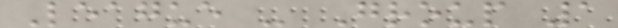League - Group 1
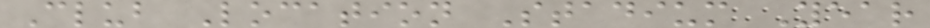Club Location Stadium Year
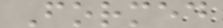Formed
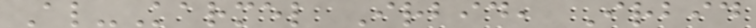Al-Karmel Irbid, Irbid
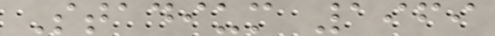Stadium 1969
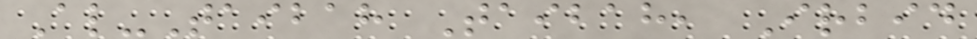Al-Taibah Taibah, Irbid
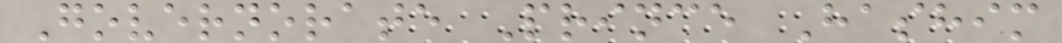Governorate Prince Hashim
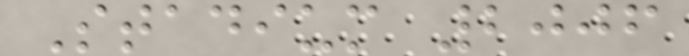Stadium 2006
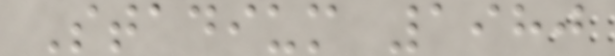Stadium 1980
